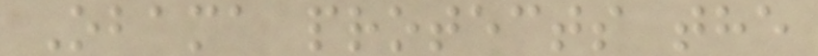Obama protects the
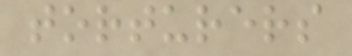torturers
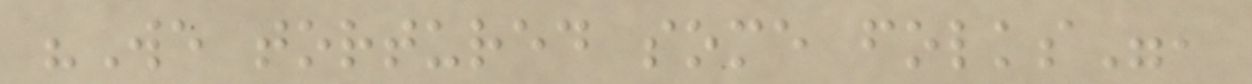"We tortured some folks",
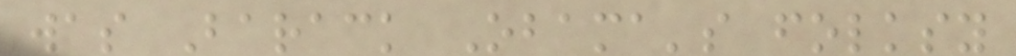was Barack Obama's folksy
